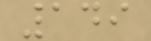149
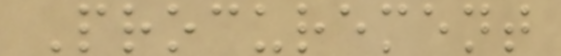Procurement
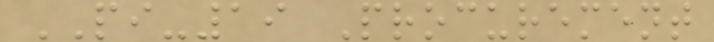PI-19 Procurement
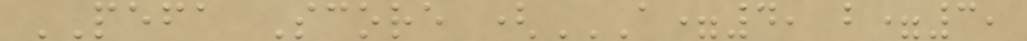PEFA Score (A=4, B=3,
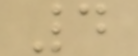4
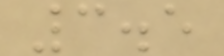3.5
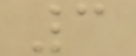3
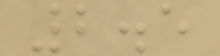2.5
